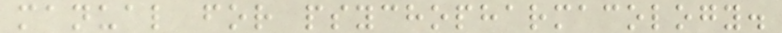manual for psychopharmacology.
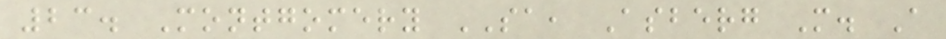23. Montgomery SA, Asberg M. A
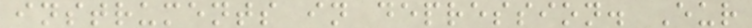instruments in depression. Eur
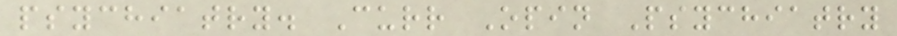psychiatry. Curr Opin Psychiatry
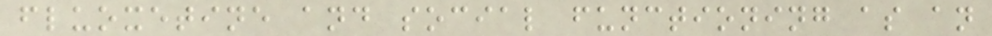fluoxetine and social functioning as an
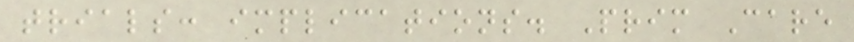trials: implications. Prim Care
